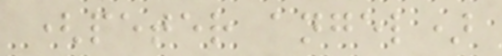(peter angel)
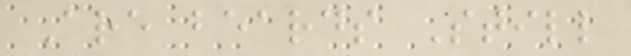Are beards Still
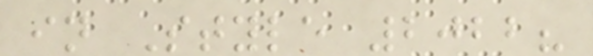in Style 2022?
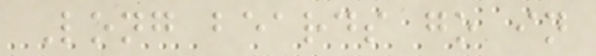Long beards go in
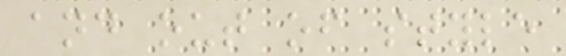and out of style
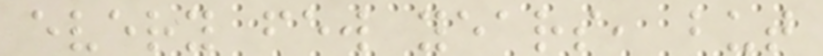every few years, but
